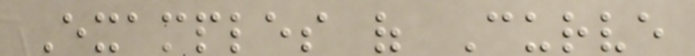Examples of Curve
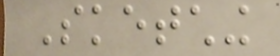Sketching
